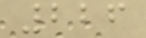226
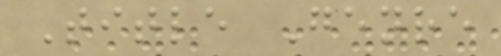Title Genre
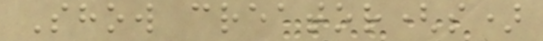Show creator(s)
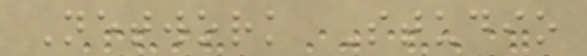Network Studio
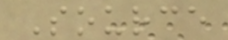Source
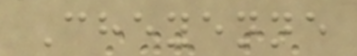Cheyenne
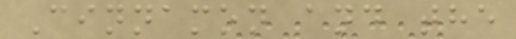Cinnamon and the
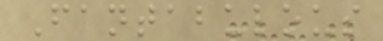Fantabulous
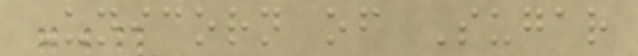Unicorn of Sugar
